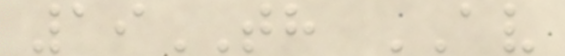19TH AV
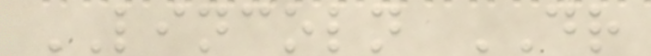LINCOLN DR
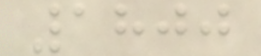1800
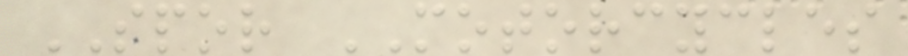SPOR MOTORCYCLES
